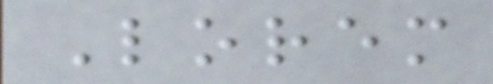Lorem
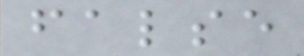false
